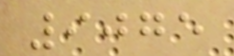9075
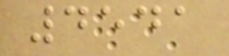4541
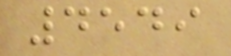4549
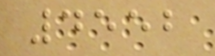4552
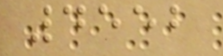4552
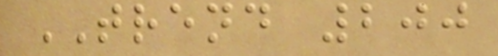TREND 200
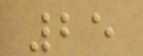25
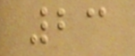23
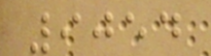9054
